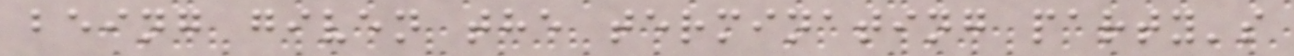being given the terminating party's
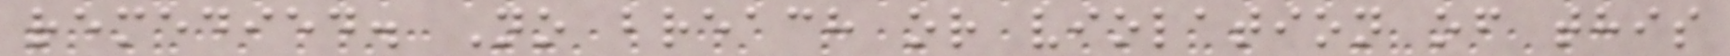remedied. No breach or violation of this
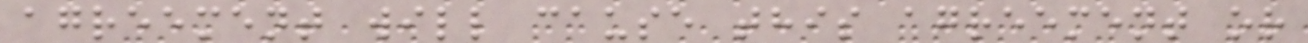agreement will cause this agreement or
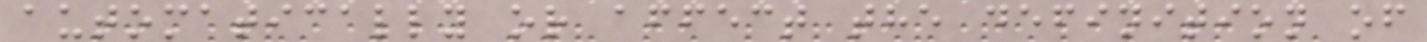automatically or affect the definition of
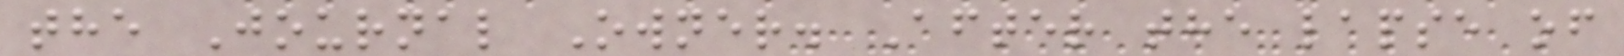the Journal Owner. After the lapse of
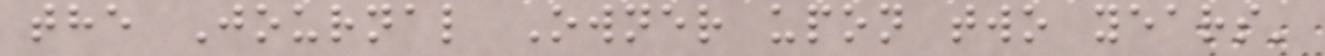the Journal Owner upon two years'
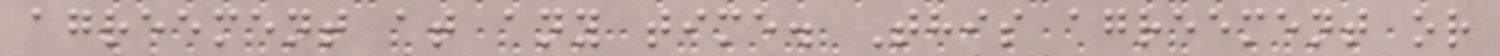agreement at any time. This agreement or
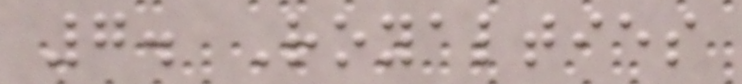7. Royalties
